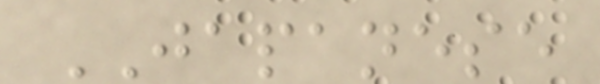JAPANESE
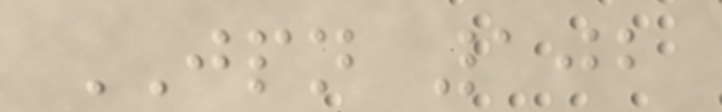JPN 102
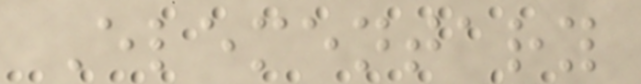Elementary
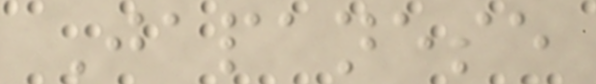Japanese
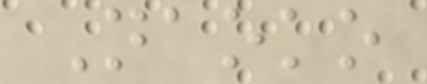Naoko
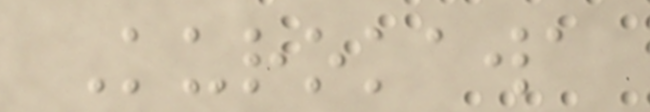Kurokawa
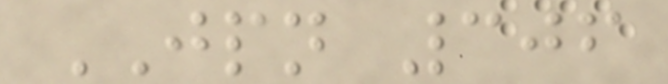JPN 306
